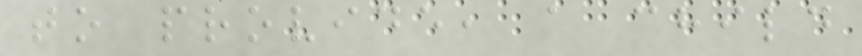to provide, a child
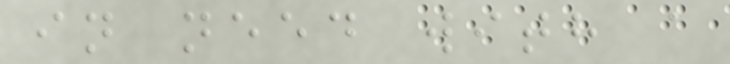in need with a
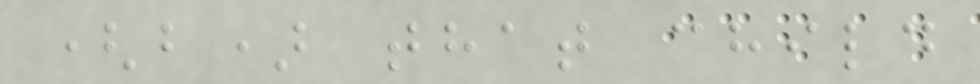(b) that child
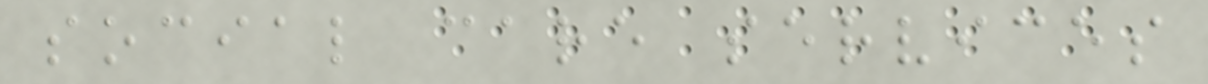social care services
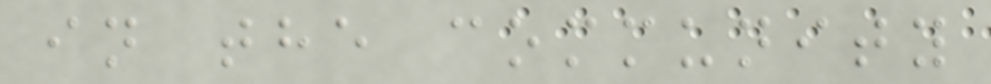in the community
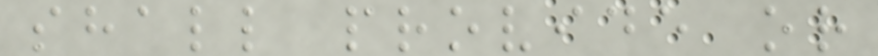shall provide or
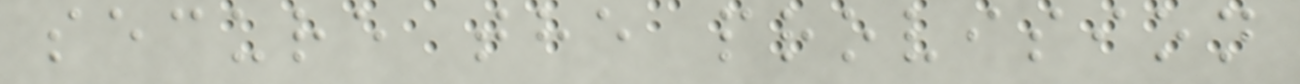secure the provision
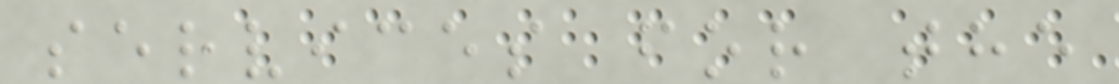services for the
